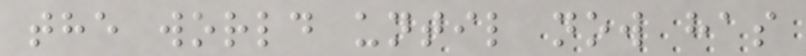the world until now has
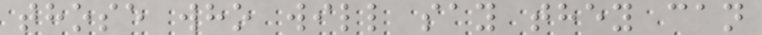those who will say they can
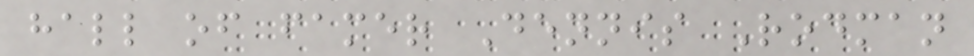hall of famer Dennis Rodman
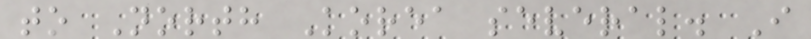to North Korea several. I
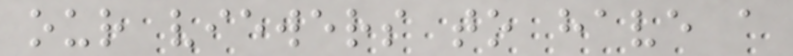our viewers to have a
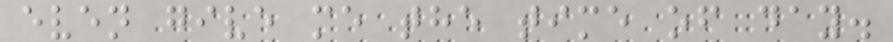even give me the time of day.
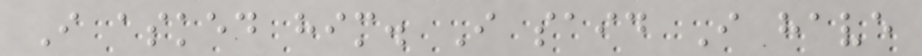I asked him. I said I have
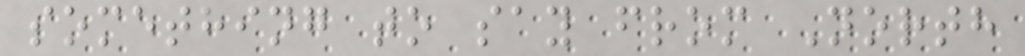something to say from North
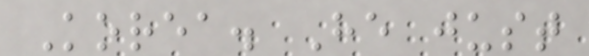Korea. He just
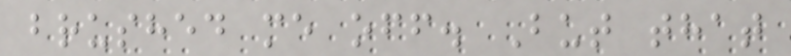brushed me off. But that
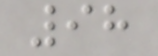98
